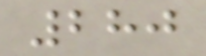280
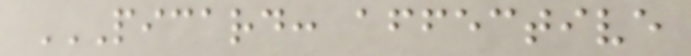PICARD: AFFECTIVE
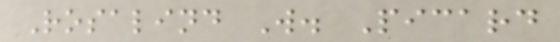Rosalind W. Picard
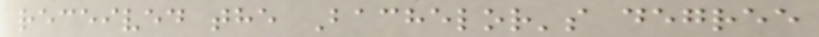received the Bachelor's degree
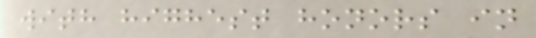with highest honors in
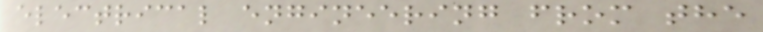electrical engineering from the
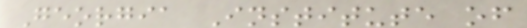Georgia Institute of
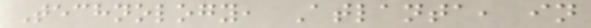Technology, Atlanta, in
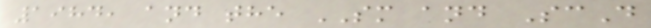1984, and the SM and ScD
